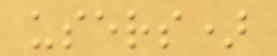users)
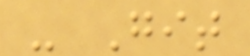- Git
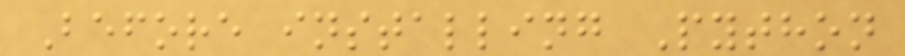Before installing Python
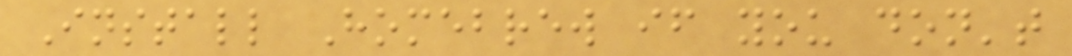Install Homebrew if you don't
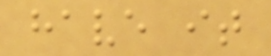have it
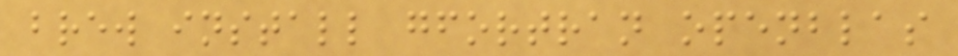brew install gfortran openblas
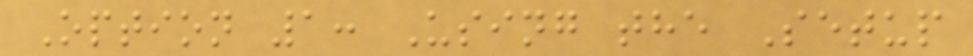Option 1: Using the Setup
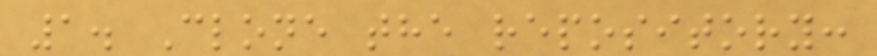1. Clone the repository:
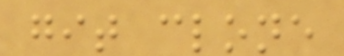git clone
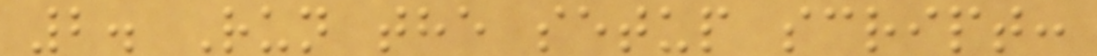2. Run the setup script:
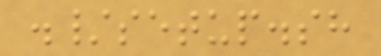./setup.sh
